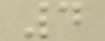4
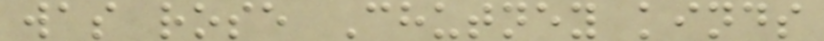was rose Chutney kinds
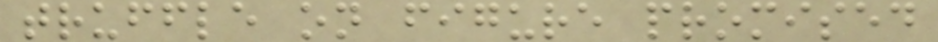truffle on figure promised
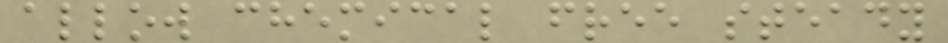allow chemical free steady
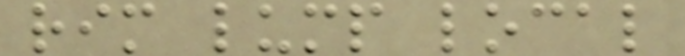rim lump local
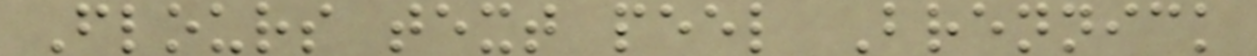Flours text peel Brennick
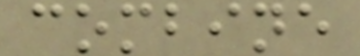combine
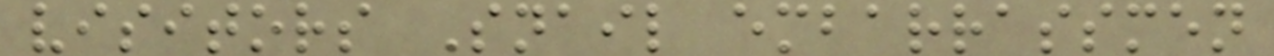visitors Snail embarrassmen
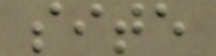site
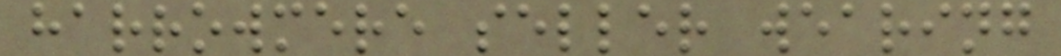harrowmere seller wearing
